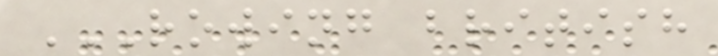ROWING BRITISH
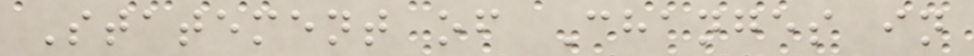Statement of Changes in
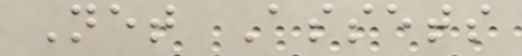Net Assets
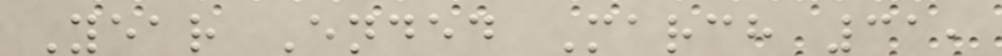Year Ended March 31,
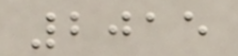2015
